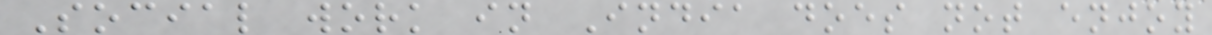Social work in India does not enjoy
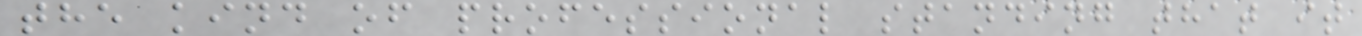the kind of professional standing that it
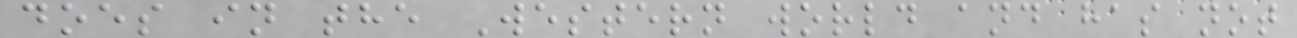does in the Western world and has not
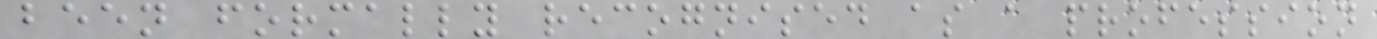been formally recognised as a profession
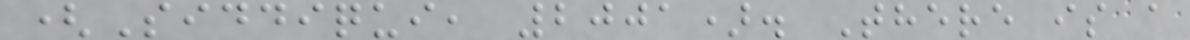(Siddiqui, 2001). There is a
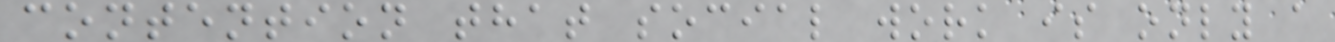contention that social work is only a
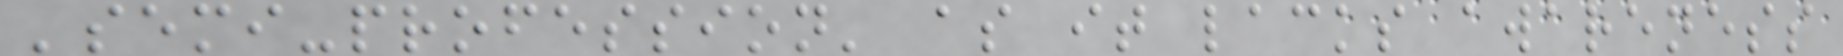'semi-profession' as it lacks awareness
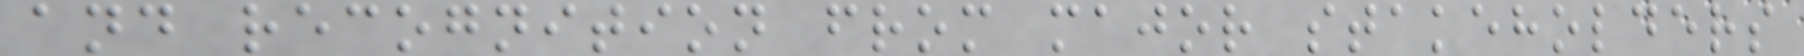and recognition from major stakeholders
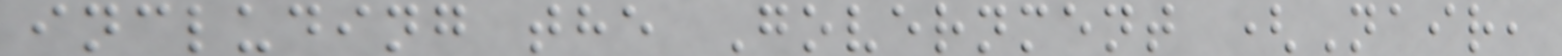including the Government (Nair,
